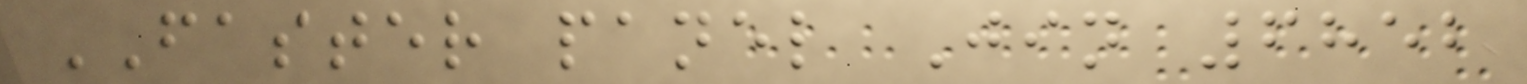FASTER panel Jin 6852
